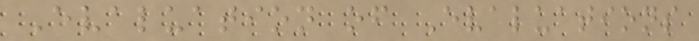Evaluation of Evaluations
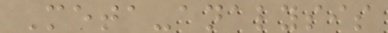Meta-analysis
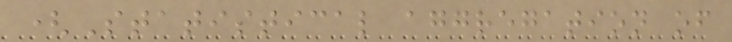(Statistical aggregation of
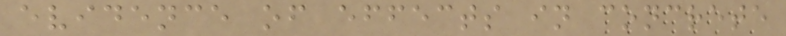evidence of effects in concrete
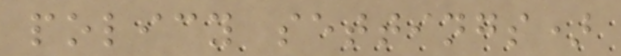policy settings)
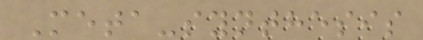Meta-synthesis
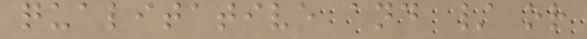qualitative and / or
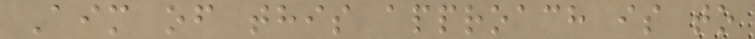Aim of this approach is to
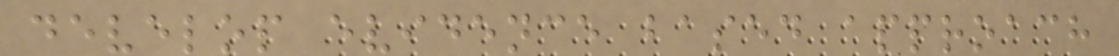develop evidence based approach
